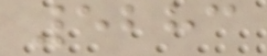5283
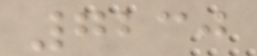7230
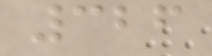326
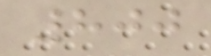800
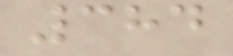384
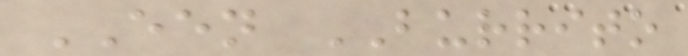EEN BURRITO
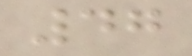47
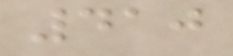410
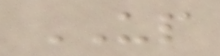UP
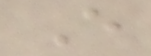E
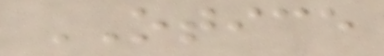OTICE
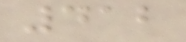412
